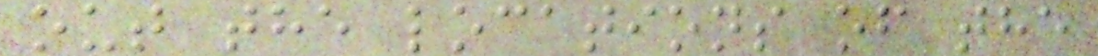out the locations of the
